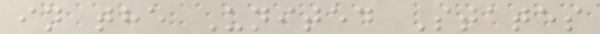in the United States
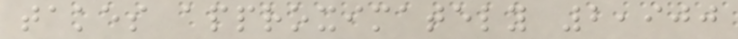takes approximately 2,900
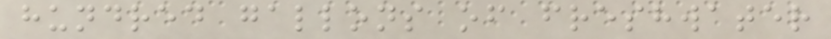hundred gallons of freshwater
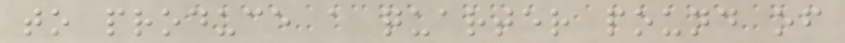to produce a quarter pound of
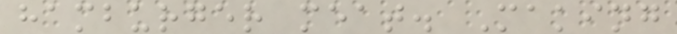hamburger meat. Making
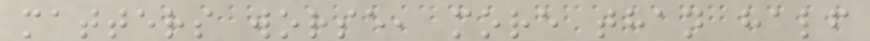matters worse, more than half
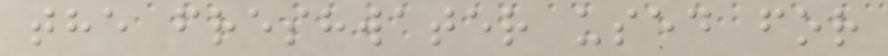the freshwater used for
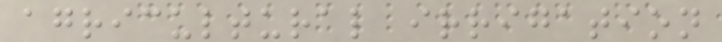agricultural irrigation
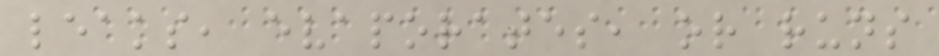leaks, evaporates, or runs
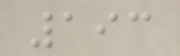193
